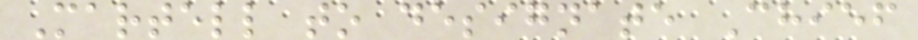Martell to designate Chief
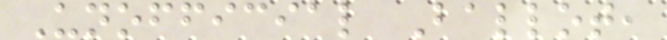Unofficial Ballot,
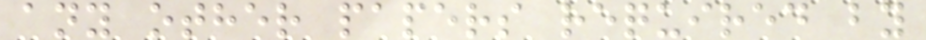any other papers required by
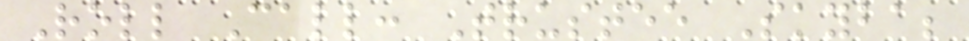Roll Call: Trustee Skyba;
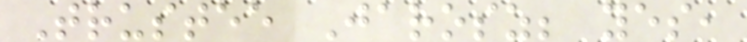Trustee Jarosz; yes,
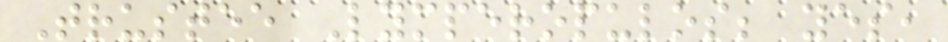Trustee Lymperopulos; yes,
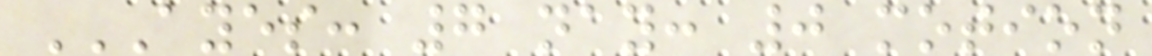AYES: 7 NAY: 0 MOTION
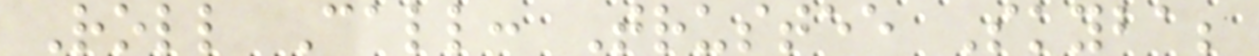Roll Call: Trustee Skyba;
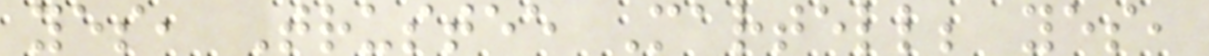yes, Trustee Martell; yes,
